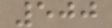500
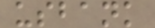usbank
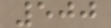500
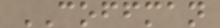COFFMAN
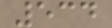534
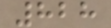828
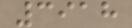3918
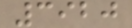3920
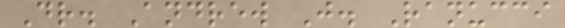Dr. Andrew J. Ranucci
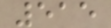515
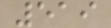519
